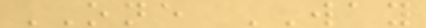ONE WAY
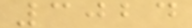3024
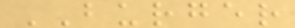BURGER
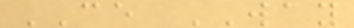CE WAY
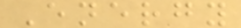Energy
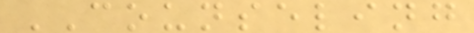COUNSELING
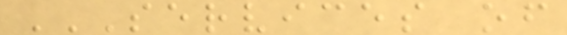SERVICES OF
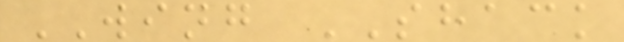WING SHACK
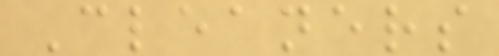Cleaners
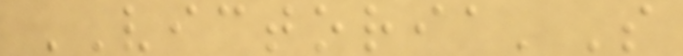VICTORIA'S
